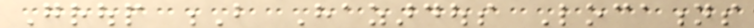Group B Hazardous Locations
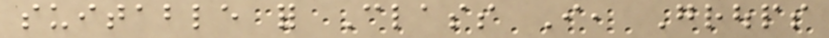suitable for Class I, Groups
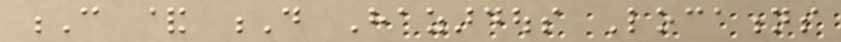C & D Hazardous Locations
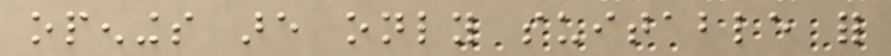openings are only suitable for
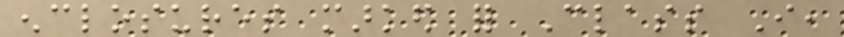enclosures marked for Class I,
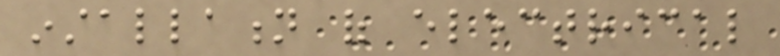installation of electrical
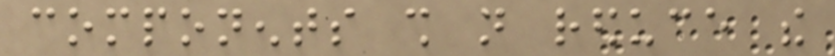components shall not reduce the
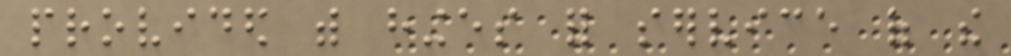provided with hinges for service of the
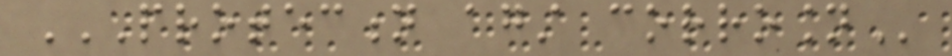PROTECTION AGAINST CORROSION
